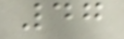47
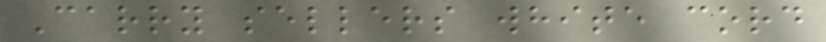Carry sellers white cord
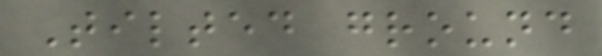Tilted ground
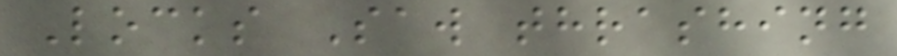Locks Saw thrashing
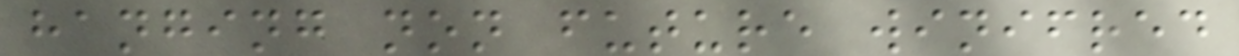hanging non future winifred
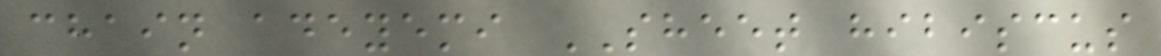chain adeyemi SHEET hibiscus
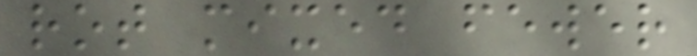rot mixed fewer
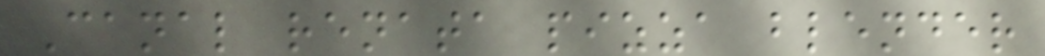Canal renata pizza blender
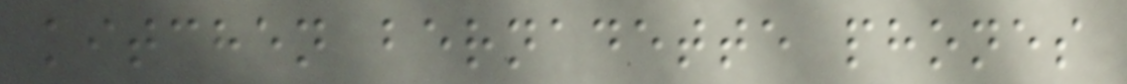kitchen bernadette phones
